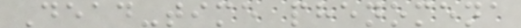Dead-time phenomena
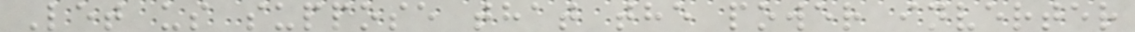Let us suppose that the power inverter
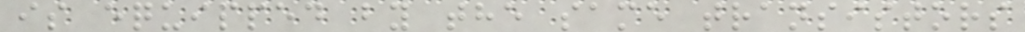is equipped by the same transistors
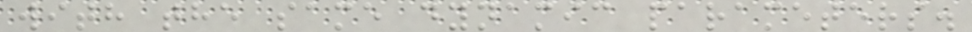with the same dynamic parameters.
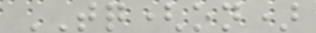TQ(on)
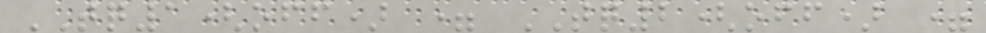TQ1(off) = TQ2(off) =
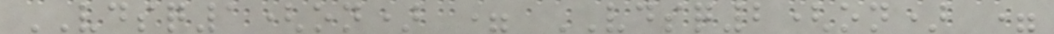VDSQ1(on) = VDSQ2(on) =
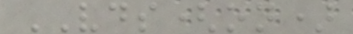VDS(on)
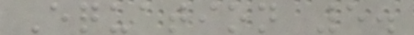Equation 5.
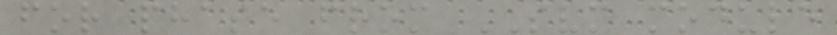for phase from SVM module
